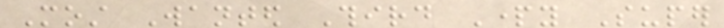Most Wanted Third Party Super
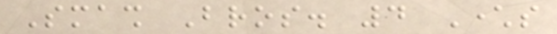Smash Bros. 4 Characters
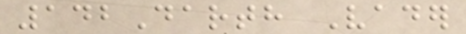142Darth Vader
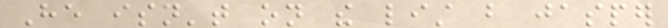He isn't on the list but jasper
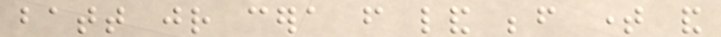batt jr cera from land before time and
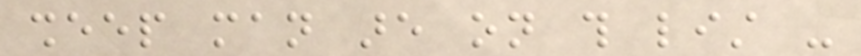sheep man are on this list -
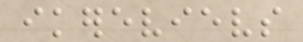ikerevievs
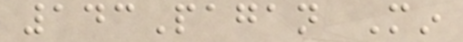143Pagan Min
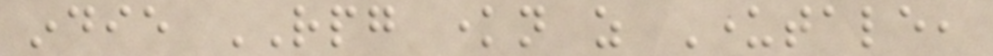indie RPG known as Undertale,
